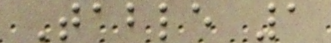Table 1
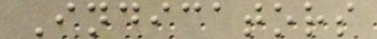Indicators
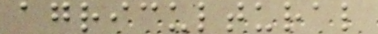agricultural
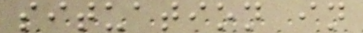situation in
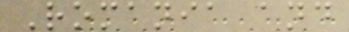Romania and
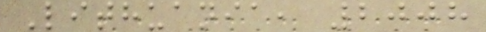Lithuania, 2008
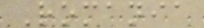Romania
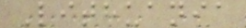Lithuania
